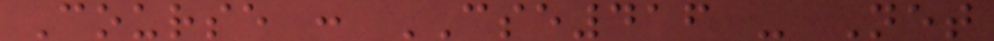Course : CSE416 - Net
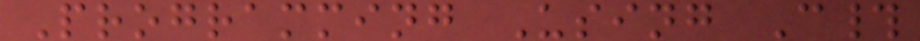Programming Using C#
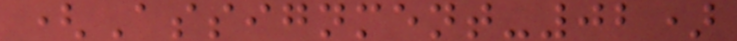(Assignment-02)
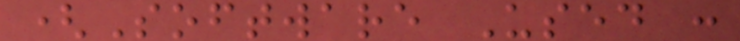(Software Used :
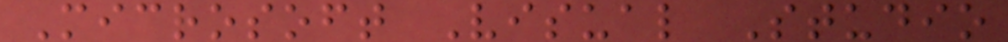Microsoft Visual Studio
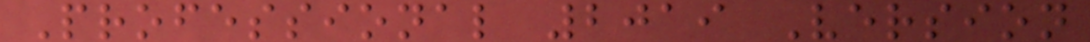Professional 2019 Version
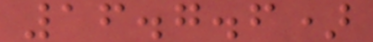16.7.6)
